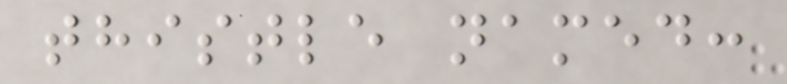thistle named:
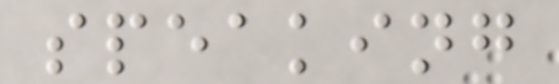speaking
